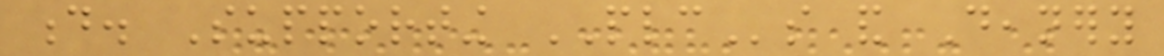d. Supporting PLCs and Deanery
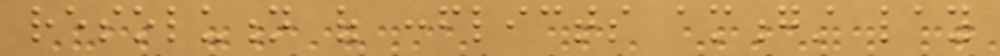resolution of conflicts amongst lay
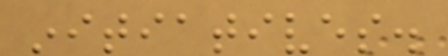initiatives.
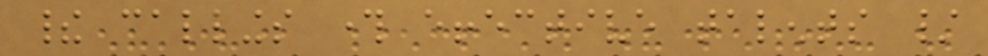their callings through effective talents /
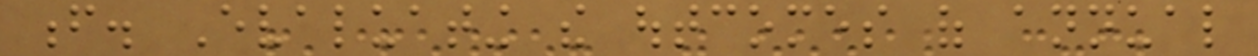f. Evaluating the outcomes of annual
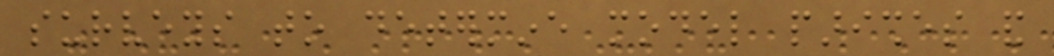surveys to determine model parishes and
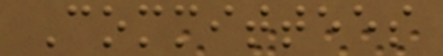Committees
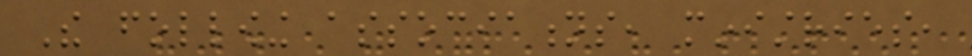The following associations, ministries,
